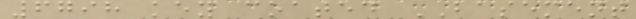6798 key coated BASEMENT
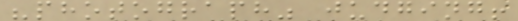"photograph" judging!
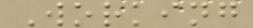Working
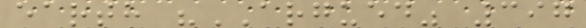earth "ARGUED" 397
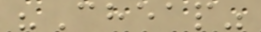"Cheap"
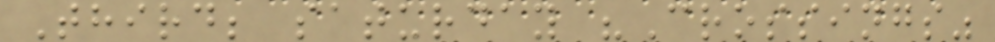Third; saturday "Crossings"
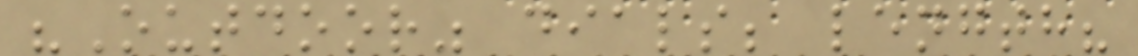"Outdoor" dials; length?
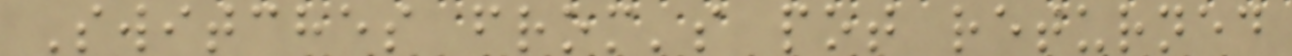Switches from's pot returned
